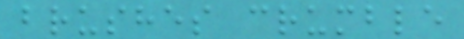brushes crumble
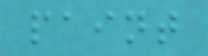paint
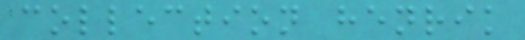collection henrik
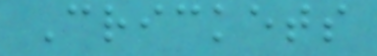Crickets
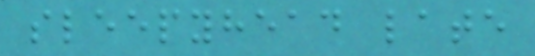sleepyhead late
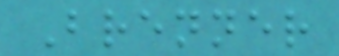Brenner
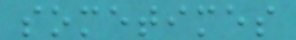sometimes
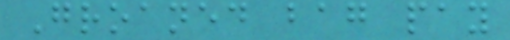Groaned bag pay
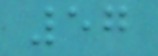57
